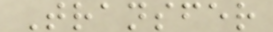Transfer
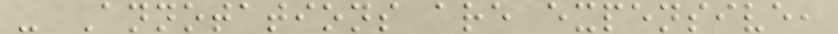- Annotations are expensive,
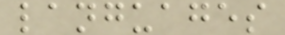languages
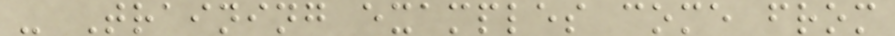- Training examples come from
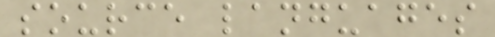source languages
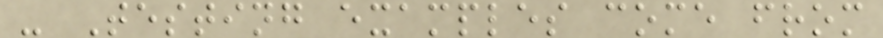- Testing examples come from
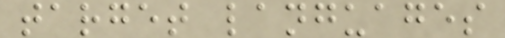target languages
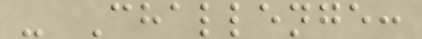- Challenge:
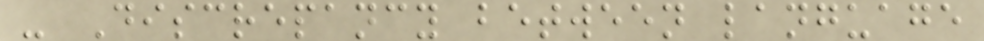- Discrepancy between language
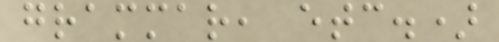grammar, etc.)
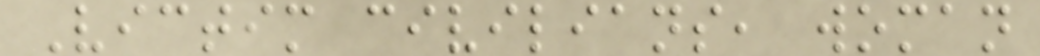Victim civilians, woman
